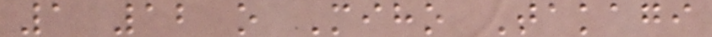1 12 o Miho Takagi
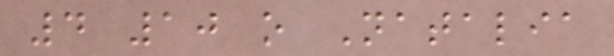4 10 o Natalia
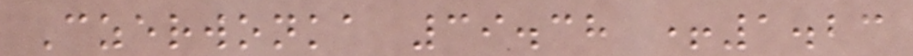Czerwonka 39.38 +1.23
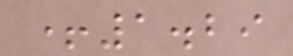+1.29
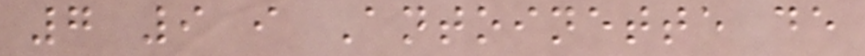7 9 i Antoinette de
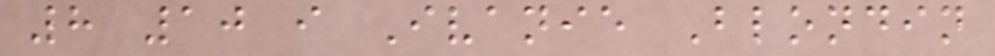8 10 i Ivanie Blondin
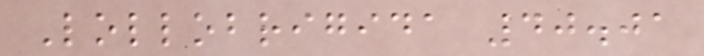Lollobrigida 40.01
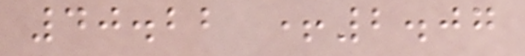40.22 +2.07
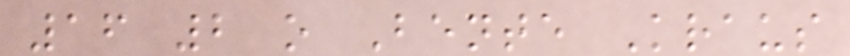16 2 o Bente Kraus
